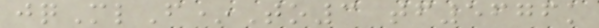jqMlF*To3 tf5676k
